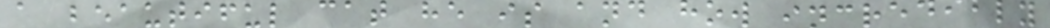a beautiful cat he is and how incredibly
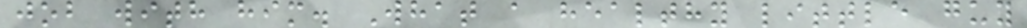job with him. What a healthy little guy
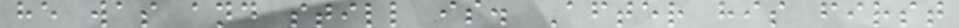he was and still is. After his first
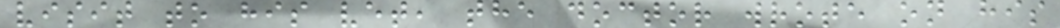visit to his vet, the doctor wrote on his
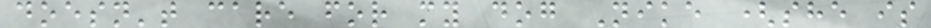doesn't care for my dog Nike (she is
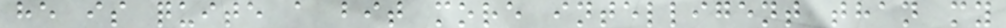he is quite a bit more intelligent than my
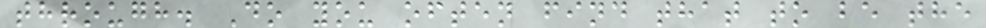through. Do you often find that to be the
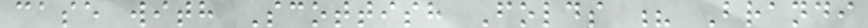case with Scottish Folds ? Brandi
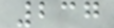237
